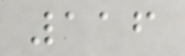116
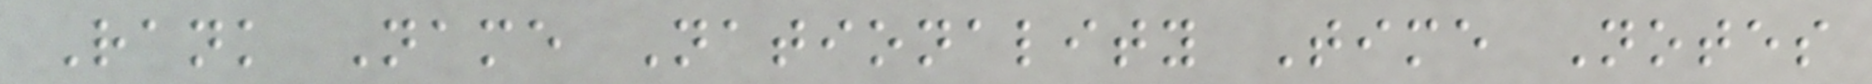Rank Name Nationality Time Notes
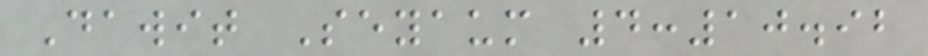Dawit Seyaum 4:10.92
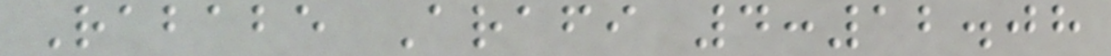Rababe Arafi 4:12.08
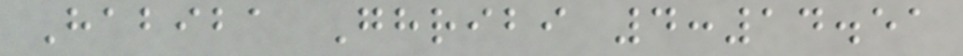Habiba Ghribi 4:14.51
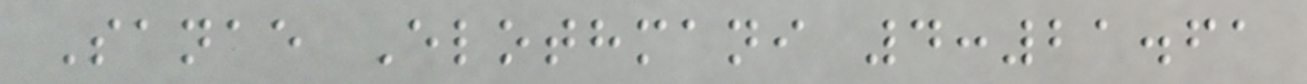Sanae Elothmani 4:21.61
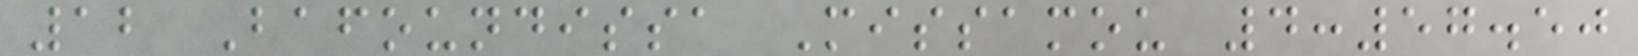12 Bafoundissa Missamou 4:57.50
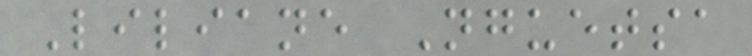Liliane Nguetsa
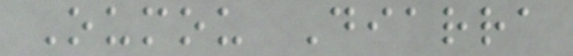Oumou Diarra
